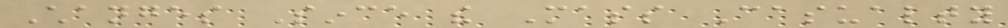Changes Since the Mass Casualty
